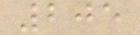205
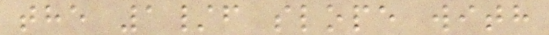the 1/f slope with
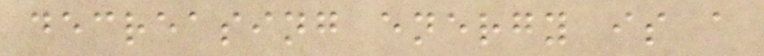decreasing energy is a
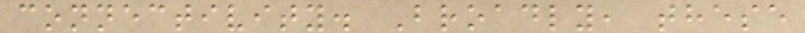connectivity. Broadly, these
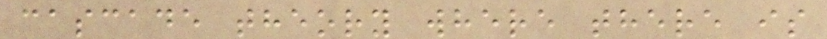cascade theory where there is
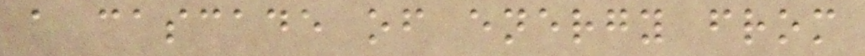a cascade of energy from
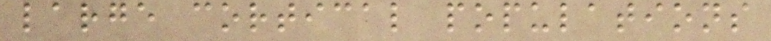large cortical populations
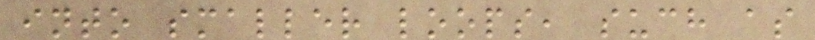into smaller loops, such as
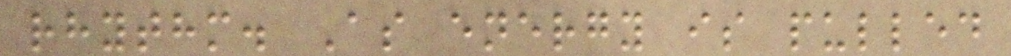rhythm. As energy is pulled
